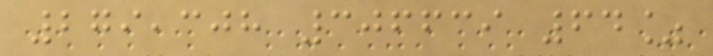279,308 306639 64%
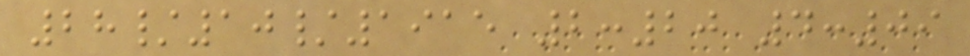28/10/1915 2:20 4:09
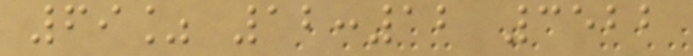69% 12:12 3522
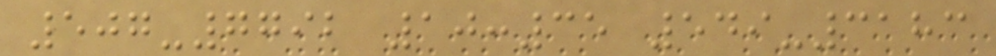507-7792 10:35 549-3183
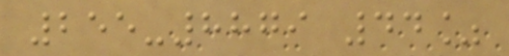255-8879 44%
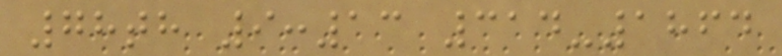78th 9:13 314-1864
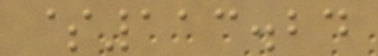$113.24
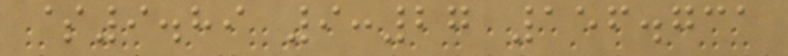$9.89 9:27 156.731
